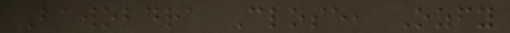Bawobdra Close, Ozfy
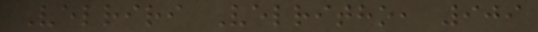Velriri Velritho, 909
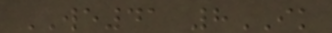WE41 8IK
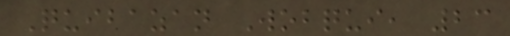Quibazan Wobqui, 23
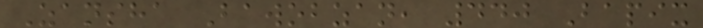Zansha Bawobzan, 440 Bapix
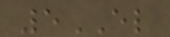5EL
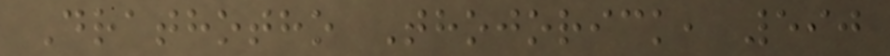Drathotho Thojorick, 590
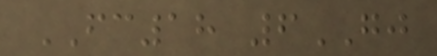FC18 6GJ
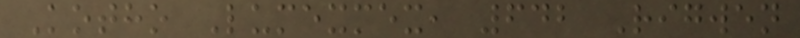Kotho Lumexmex, 642 Rigwen
